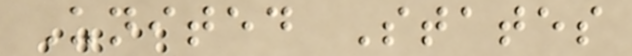United States
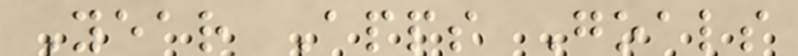Year Apps Goals
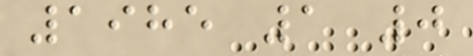1985 1 0
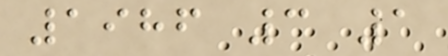1986 3 1
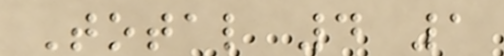Total 4 1
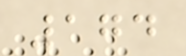174
